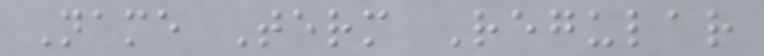Name Term Regular
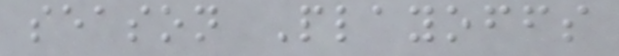season Playoffs
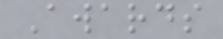Awards
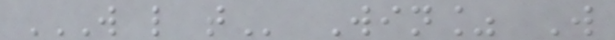W L T Win% W
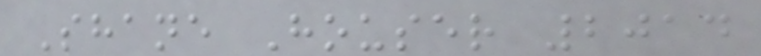Shane Houser 2014
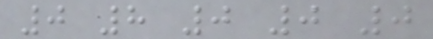0 8 0 0 0
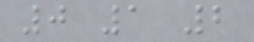0 1 2
